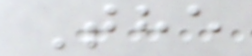The
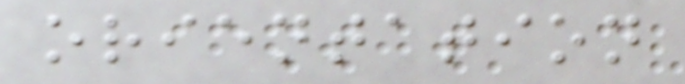orientation
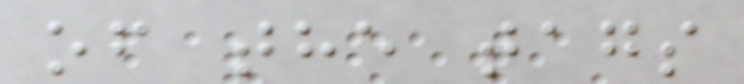of the tags
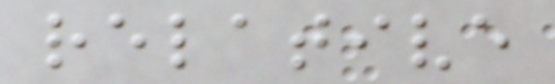relative
